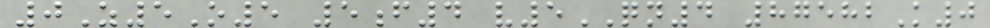0Z5O5 5f4 v5QN4 87582K0
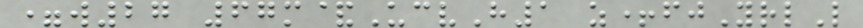=w27 67m&UcvH1 z+fjYrlL
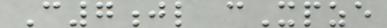C7jl cXpze
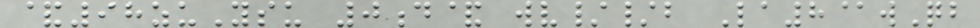&98zuYsu 0d& wv//b La8@wQb
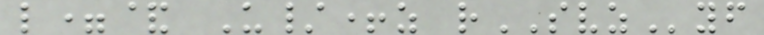l=& U/+z rSVZyf
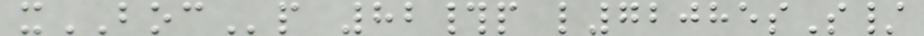xBOCp 82#p l72085sS/
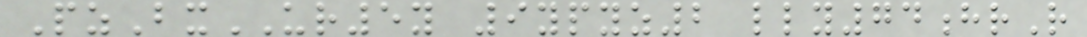PzBxUR5y 9ypyz2 lly74hrR
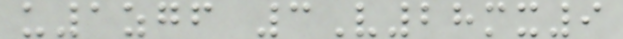u1zgf 3V28mx9
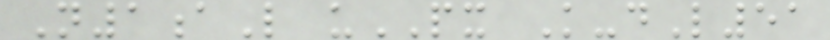N1aL uPX K-dL51
